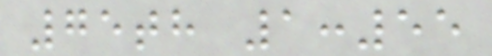75th 1:55
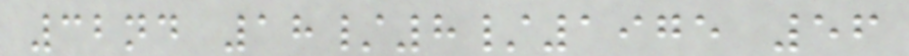32nd 18/8/1975 56
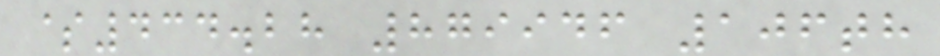$434.28 879946 106th
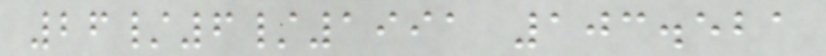26/6/1991 103.521
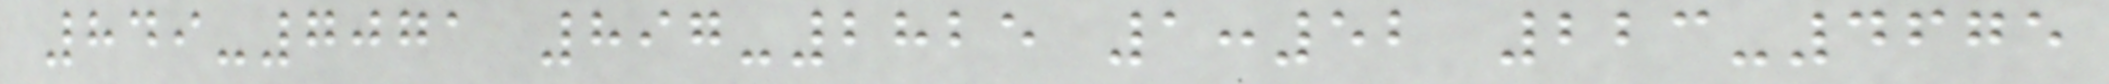849-7071 897-2825 1:52 223-4675
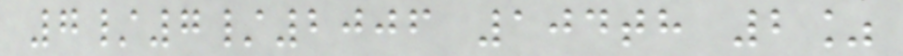7/7/2006 104th 2%
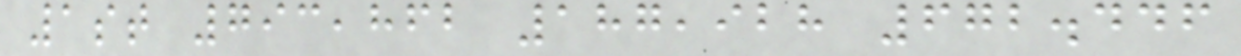1st 793,862 187,928 672.446
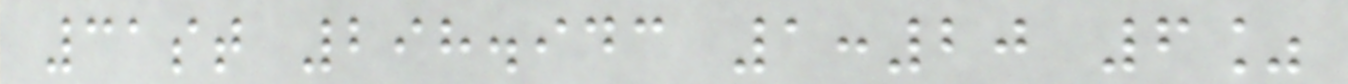31st 298.943 1:20 6%
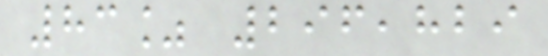83% 296,829
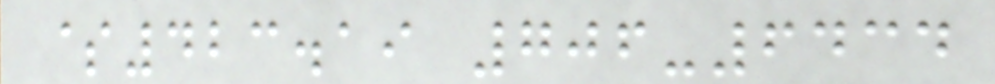$423.19 706-6434
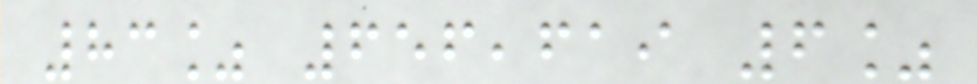83% 656,619 6%
